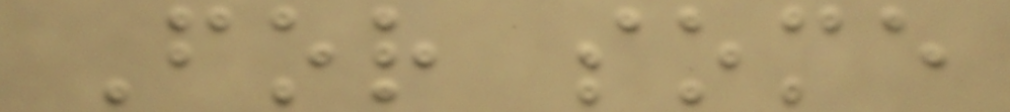For some
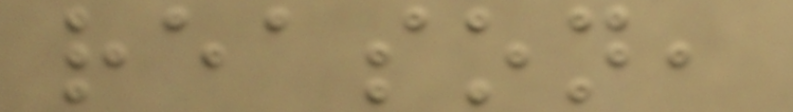reason,
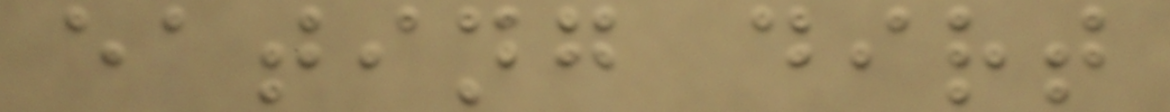eating dirt
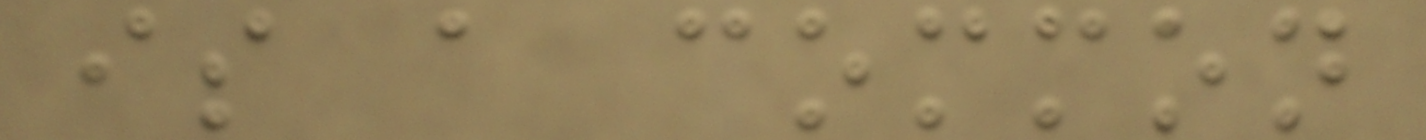is a common
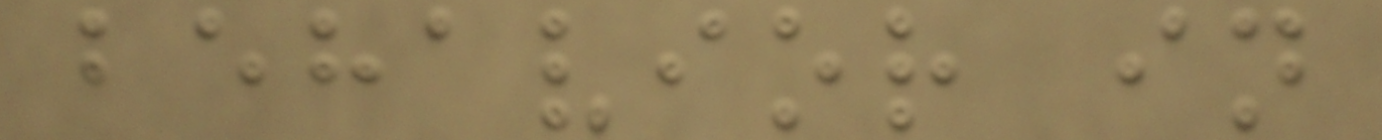behavior in
